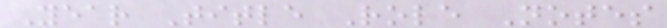Year Title Role Notes
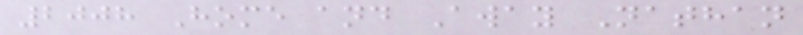2008 Home and Away Nathan
